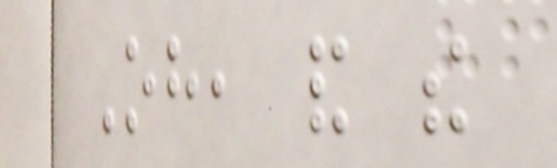Oh, and the
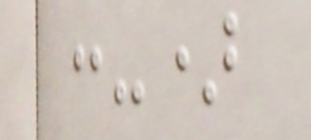:-)
